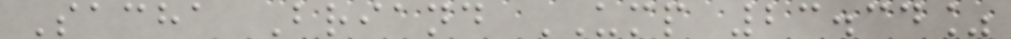Sacha Briand UMP 23.34%
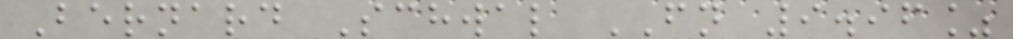Bernard Schwal FN 9.96%
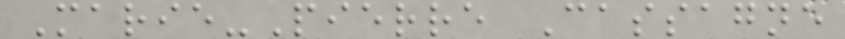Marie-Pierre Cassagne
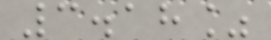3.18%
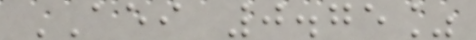AEI 0.75%
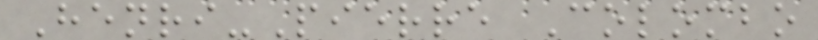Henri-Pierre Colombo
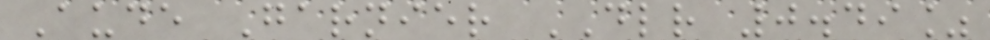Aude Garnier DLR 0.49%
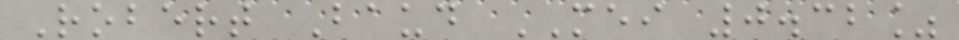Robert Baud MEI 0.32%
